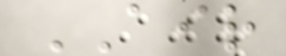AIR
